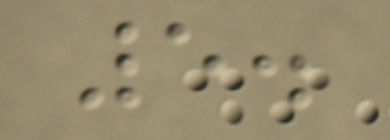5.
